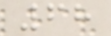68
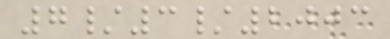7/3/2003
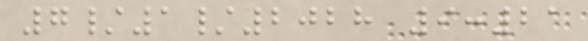7/1/2028 9:21
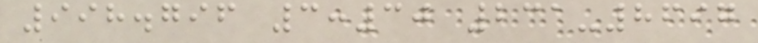998.796 3:30 231-8697
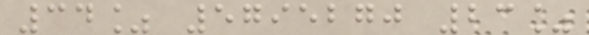34% 5795270 23%
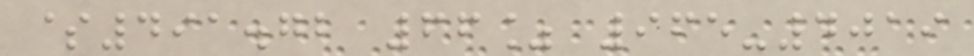$491.72 66% 965-4019
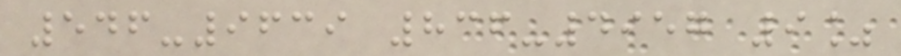546-9639 836-4957 9%
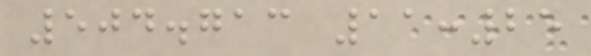504.713 11:25
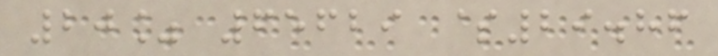20% 65629 $29.86
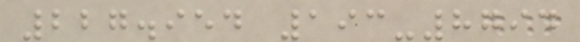227.954 193-8794
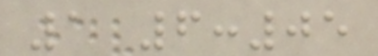1 6:05
